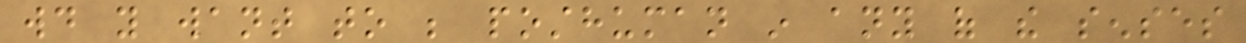would you want to be posthuman in any of the senses
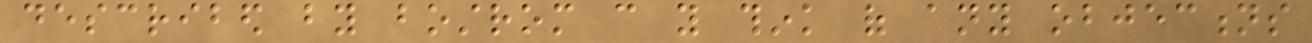described by bostrom can you think of any objections
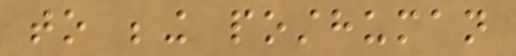to being posthuman
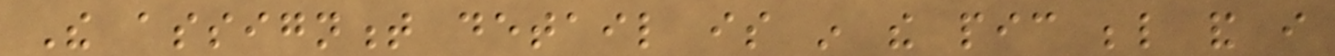The assignment detail is in the pic below and i
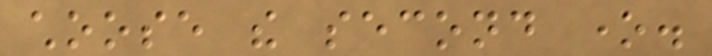choose the second one.
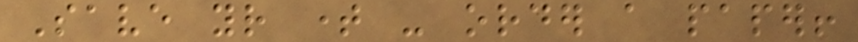Save your time - order a paper!
